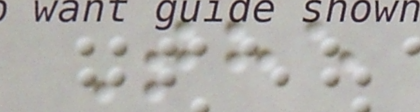The
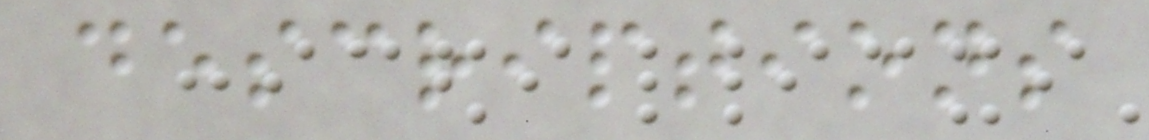descriptions
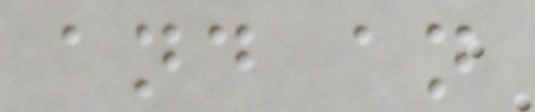and an
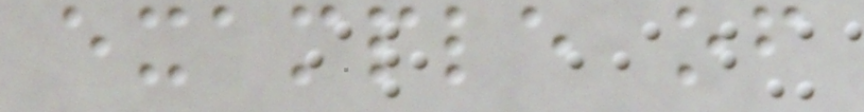example of
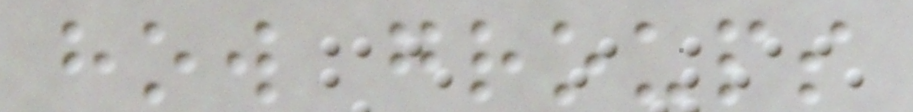how groups
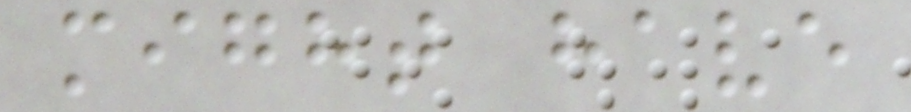might have
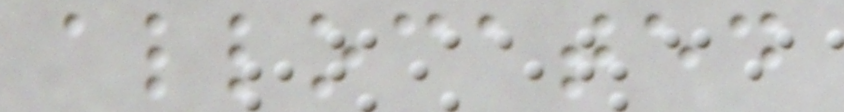allocated
